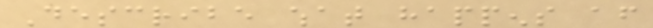Describe what happens after
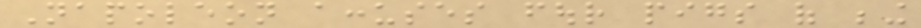Napoleon accuses four pigs of being
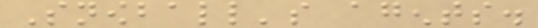Snowball's agents.
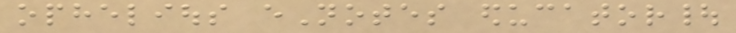ophelious eNotes educator|
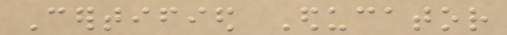Certified Educator
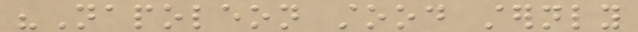"Napoleon stood sternly
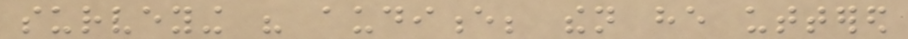surveying his audience; then he uttered
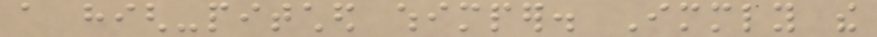a high-pitched whimper. Immediately the
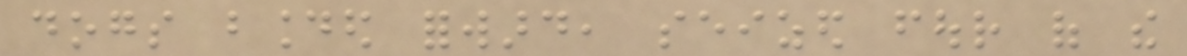dogs bounded forward, seized four of the
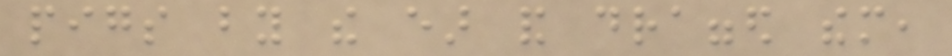pigs by the ear and dragged them,
